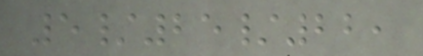5/25/22,
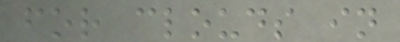for clouds in
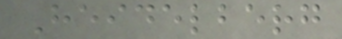Heidelberg
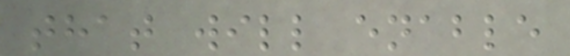that will enable
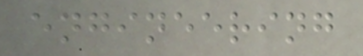engineering
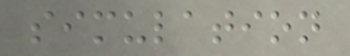simulation
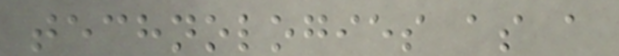technologies as a
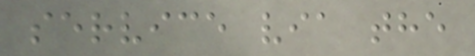service via the
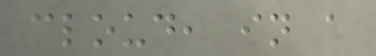cloud, in a
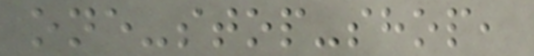one-stop-shop,
